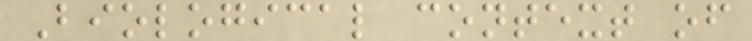Biological context of
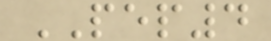PEP4
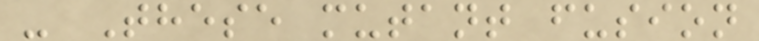- These mutant fusion
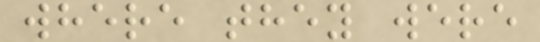where they were
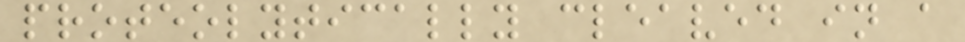proteolytically cleaved in a
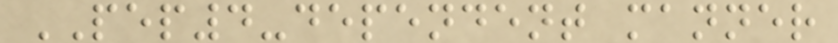PEP4-dependent manner
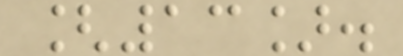[13].
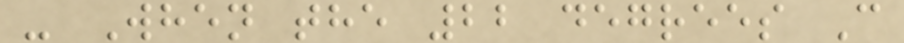- When the 22 degrees C
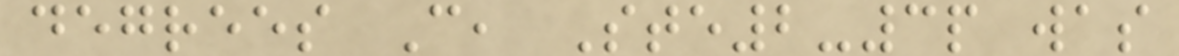degrees C, Ste2-3p was
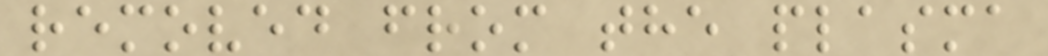removed from the plasma
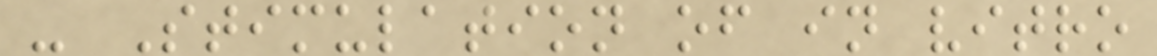- Stimulation of in vitro
